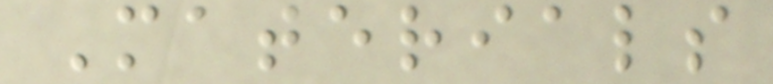Materials
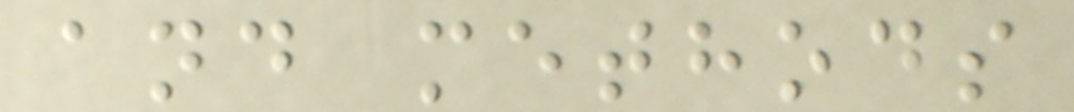and methods
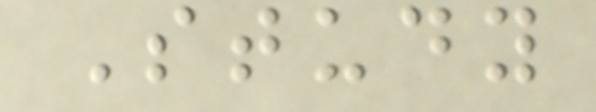Study
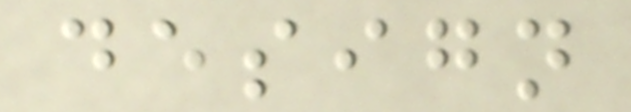design
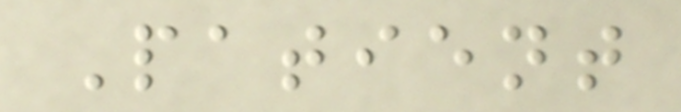Patient
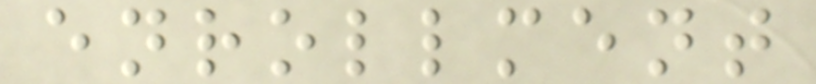enrollment
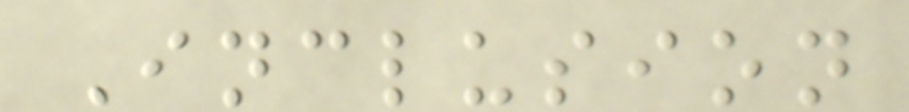Inclusion
